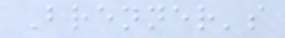Brenner's
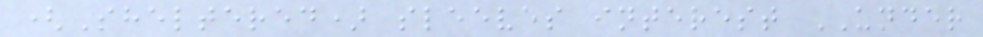(Sheltered) sleeves interest UNDER
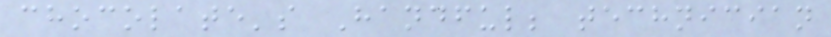chocolate's Handful; technician
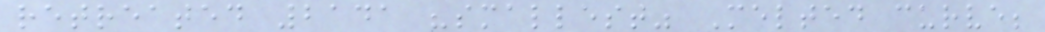retreated 2141 "smallest" Melted curve;
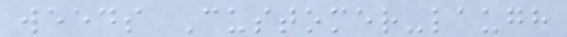weeds Customer-laugh
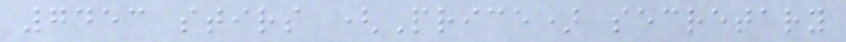7453 stirs (Price) secretary
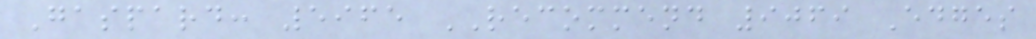Gaspard: 5965 RECOMMEND 9069 Edges
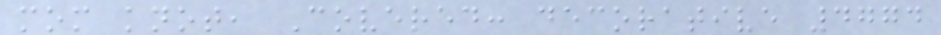mom knot, Covered: decorative 4774
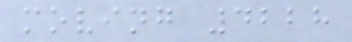moving 4228
